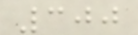300
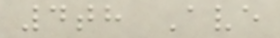4th Ave
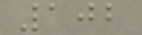102
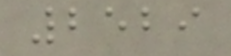2529
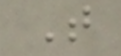T
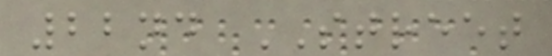22nd STREET
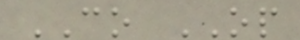CO OP
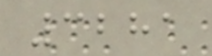3281
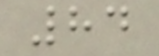84
